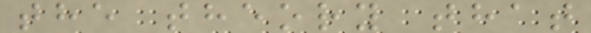the theory that
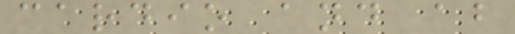cardio and ab
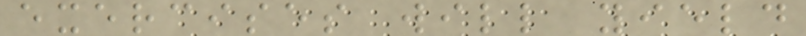exercises will yield
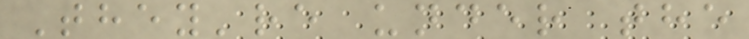They're under the
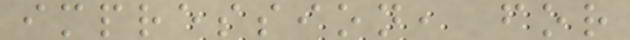impression, for
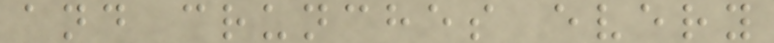and crunches every
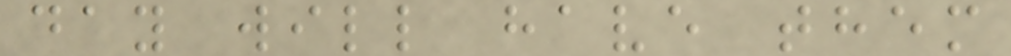day will have them
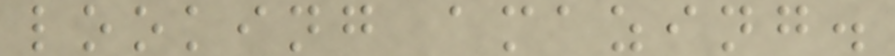looking amazing.
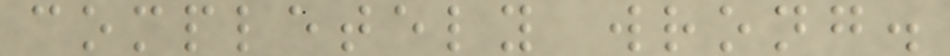completely wrong.
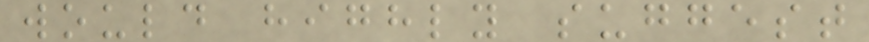would highly suggest
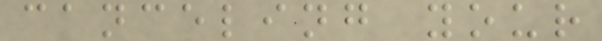canceling your
